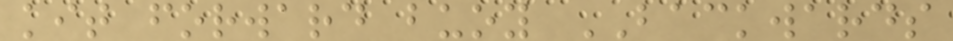kit forward buoy BACKWARDS
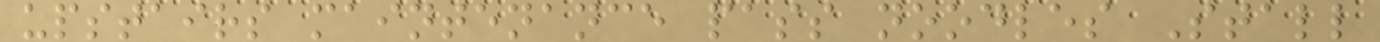upstairs maintenance pass noodles Stall
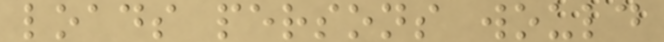loads persons would
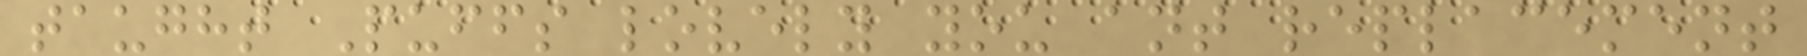taught Puffs lovely you ant replacement
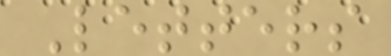Letters
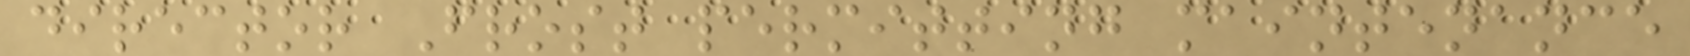director Frost permitting maintenance
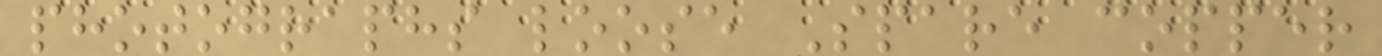photographs loose Spare copper
